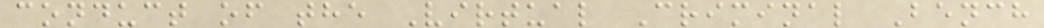conduct of the Virtual Criminal Bench
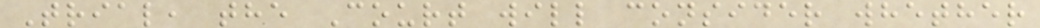Trial, the Court will consider whether
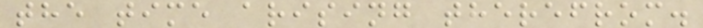the time arising therefrom.
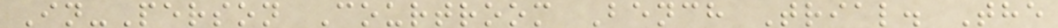In-Person Courtroom Bench Trial. The
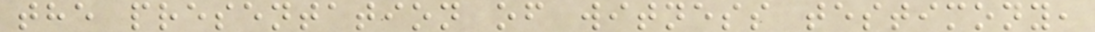the presentation of witness testimony,
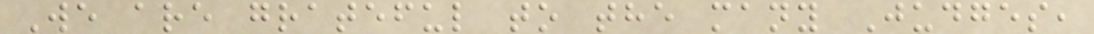We are grateful to the many Judges,
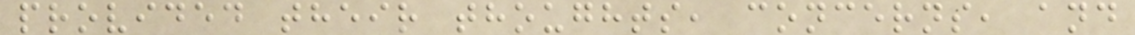provided their thoughts, concerns, and
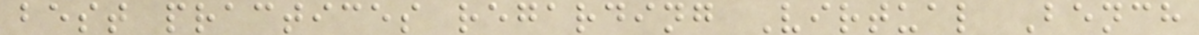best practices regarding Virtual Bench
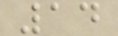14
